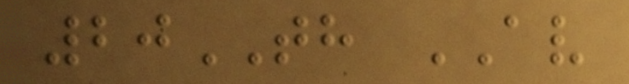20TH AV
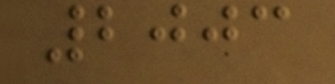2003
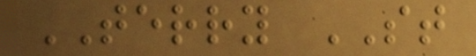TERRY ST
